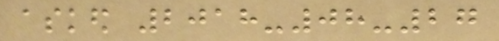asked 2018-08-27
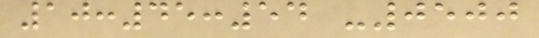10:45:54 -0500
